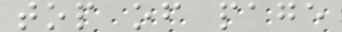top of page
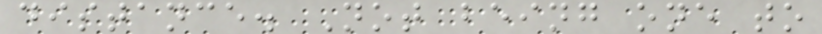distance. Not being one to
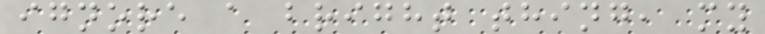ignore a bright thing, my
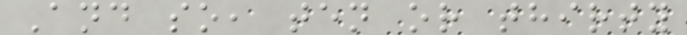And so, ten or thirty
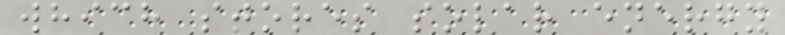which stores solar energy
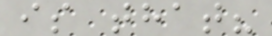is that?
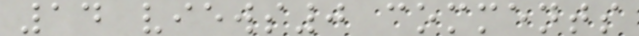14 views0 comments
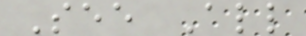See All
